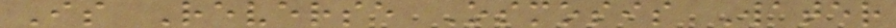Is Reverse Osmosis Water
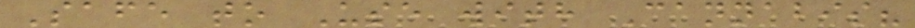Safe to Use with Cannabis?
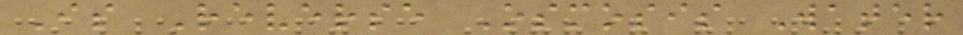Is Reverse Osmosis Water
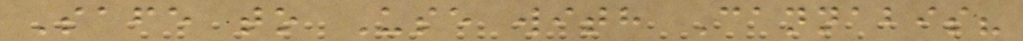Safe to Use with Cannabis?
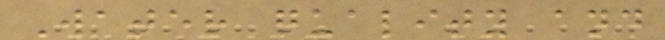Water quality and
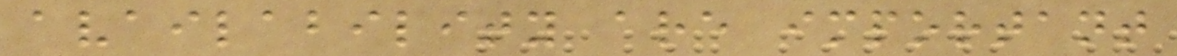availability are important
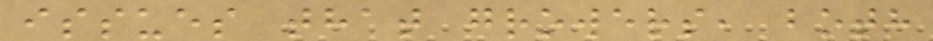issues that growers, both
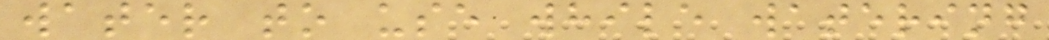water to use while watering
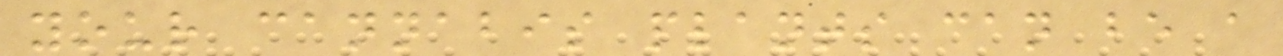your cannabis plants can be a
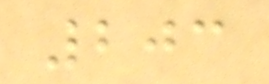203
